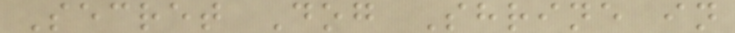Secret Dog Shrine in
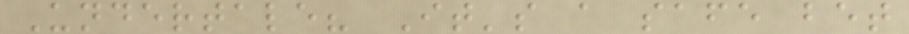Undertale? It's a safe bet
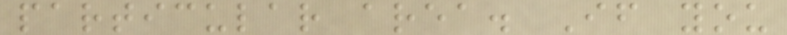particular area. If you
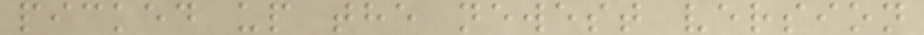picked up the newest version
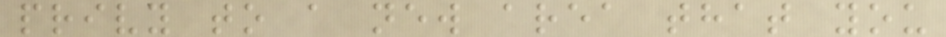privy to a new area that you
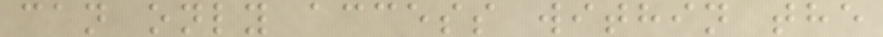can only access within the
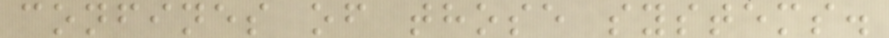confines of those systems.
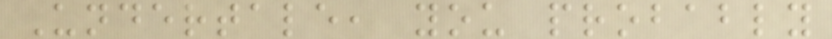Undertale, you probably
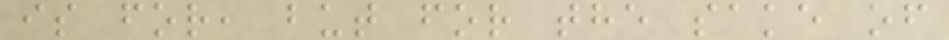is for, but for the sake of
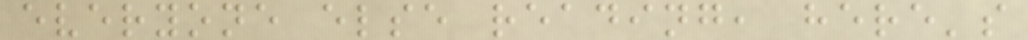everyone else reading, here's
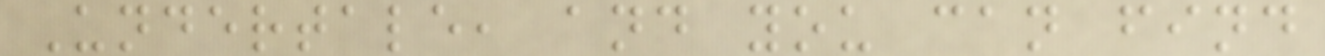Undertale, and you can find
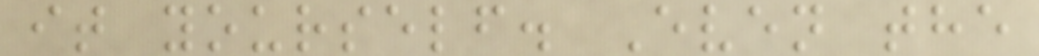it yourself. Even the
